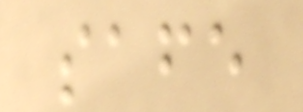safe
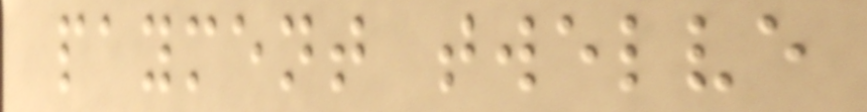payment twelve
